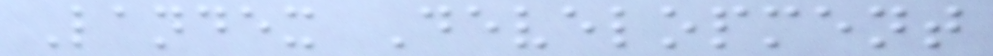Landex Development
